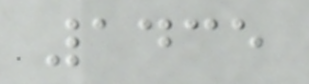1435
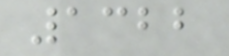1322
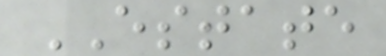ESTATE
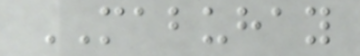MABUHAY
